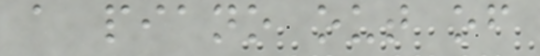a piano out of
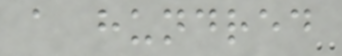a hundred
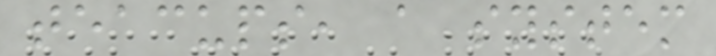teacups, a system
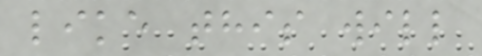like this will
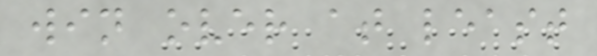win over at least
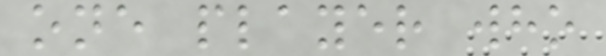one player who
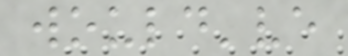would've
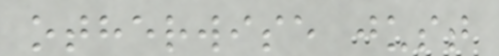otherwise just
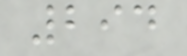294
